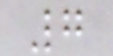7
